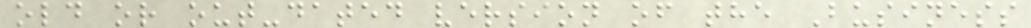old or out-dated version of the Business
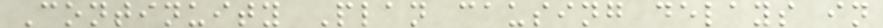Continuity Plan causing delays in
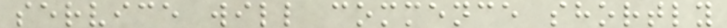service will commence shortly
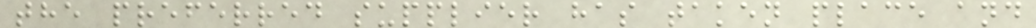the preferred supplier has taken place and
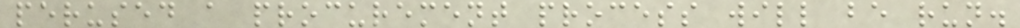perused a procurement process will be run.
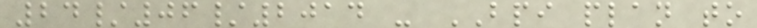24/06/2014 - BPI plan to
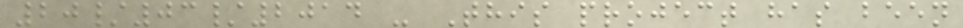20/03/2014 - This project has been
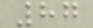87
